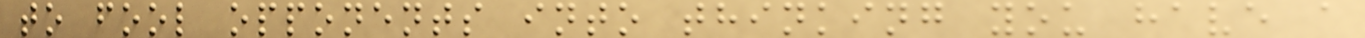to fool opponents into thinking you have a
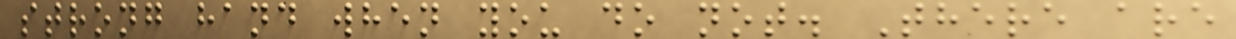strong hand when you do not. There are
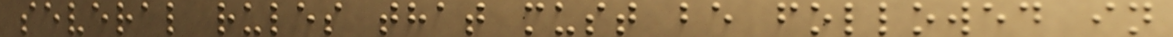several rules that must be followed in
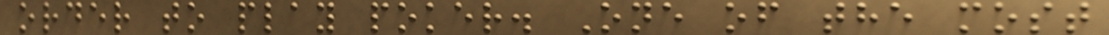order to play poker. One of the most
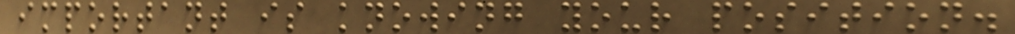important is knowing your position.
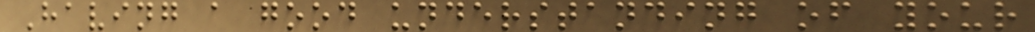Having a good understanding of your
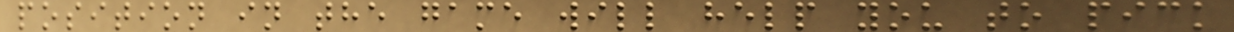position in the game will help you to pick
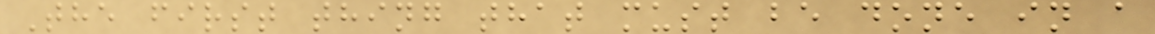The first thing that must be done in a
